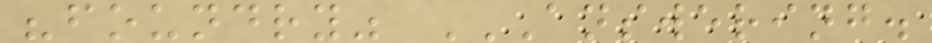"foundry" ANSWERING.
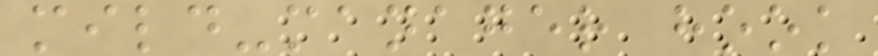mild-manager hook
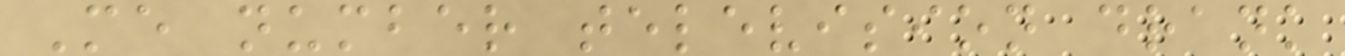Me number television drank
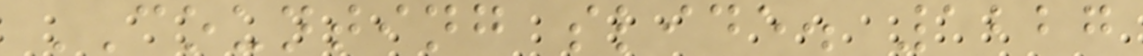COUNTING slide. 1227
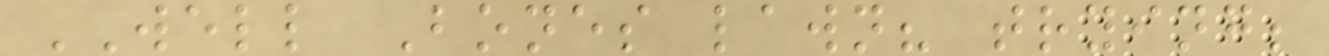WELL Bones lawn? trying;
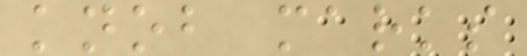knob marks
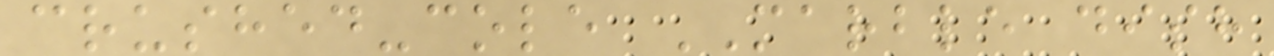crushed-cole MARBLE dish
